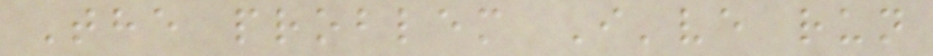The problem I've run
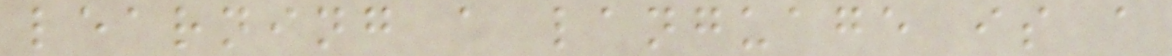learning a language is a
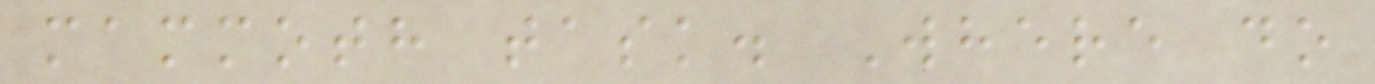mammoth task. Where do
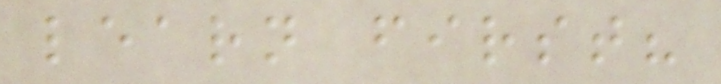learn first?
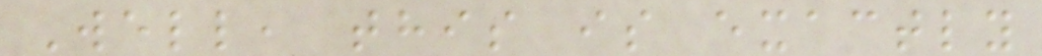Well, this is exactly
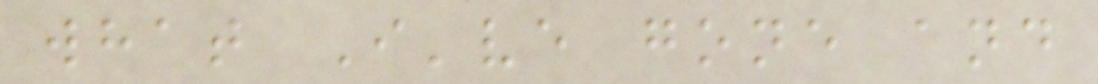what I've gone and
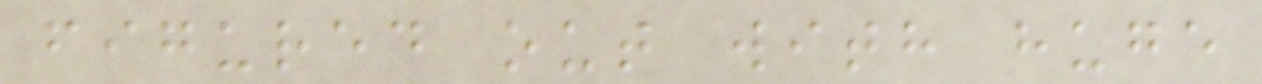figured out with huge
